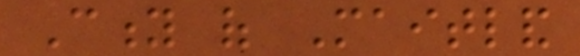City of Maitland
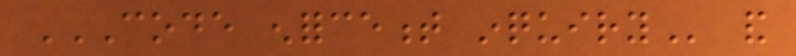CODE ENFORCEMENT INQUIRY and
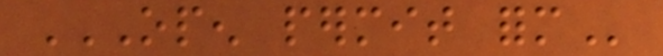OPEN PERMIT FORM
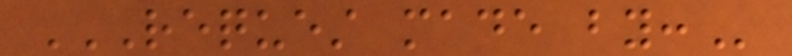REQUEST MADE BY:
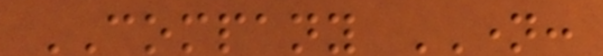COMPANY NAME:
